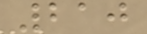210
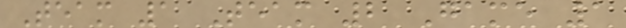Team 1 Team 2 Game 1
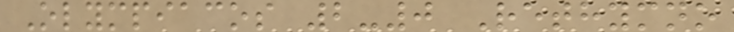Olympiacos 2-0 Rethymno
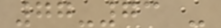77-73 -
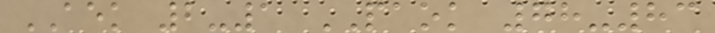AEK 2-1 PAOK 78-83
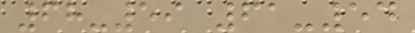68-59 61-54
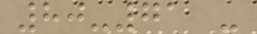80-71 -
